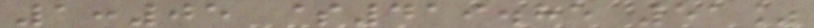1:05 $419.85 51%
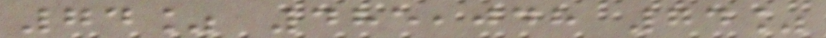74% 485,048 74%
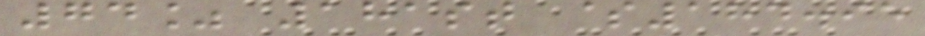74% 181st $184.95
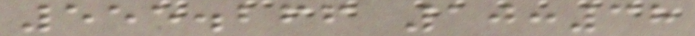555.266 10:38
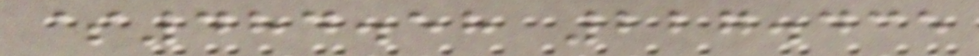$484.58 227.435
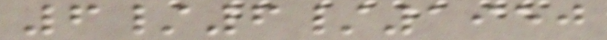6/6/1950
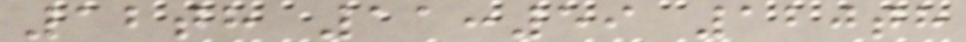12th 11:59 120th
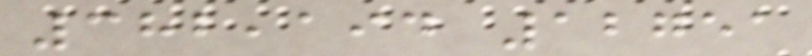382,194 12751
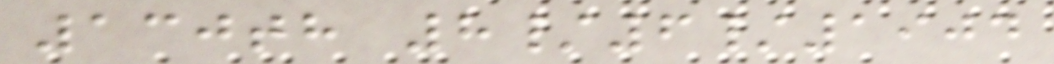130th 8/6/1904
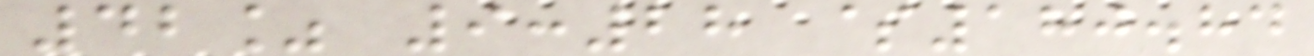42% 9:28 $180.84
